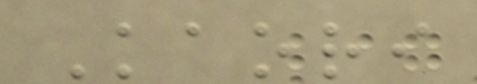Kaori
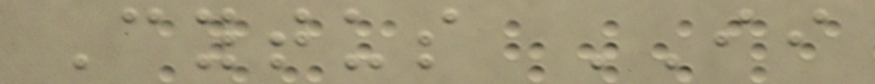Cytus II
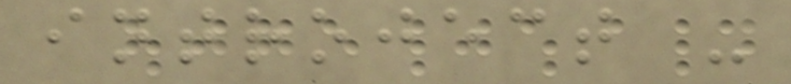introject -
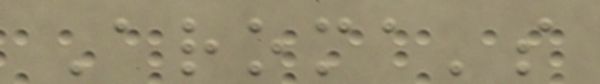Aroma's
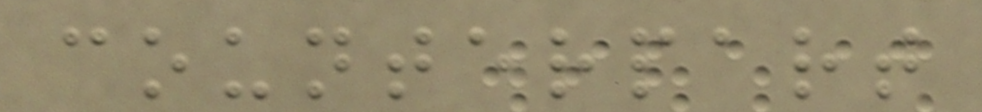counterpart
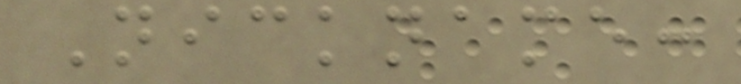Nickname:
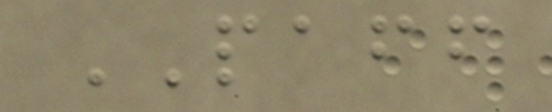PAFF
